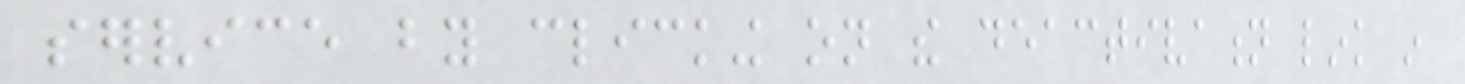service by clicking on the deactivation link in
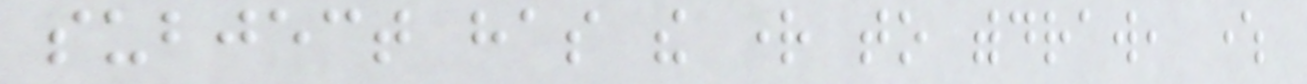subject has the right to withdraw, where
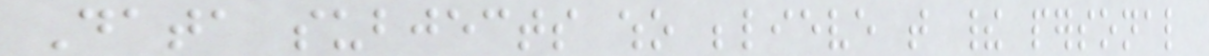Data subjects who believe that their personal
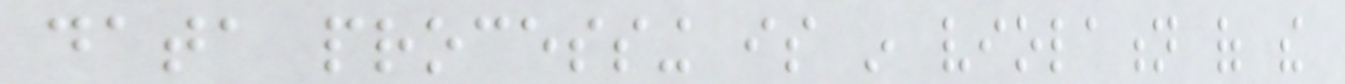data processing is in violation of the
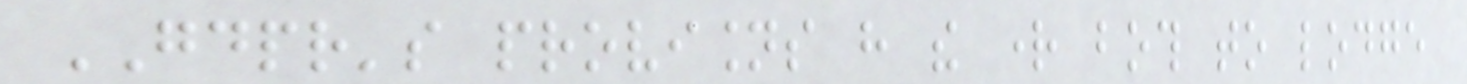GDPR's provisions have the right both to lodge
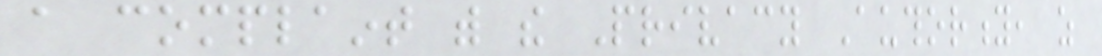a complaint with the Privacy Authority, as
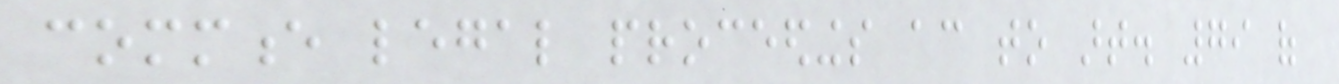commence legal proceedings according to art. 79 of
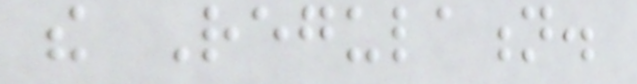the Regulation.
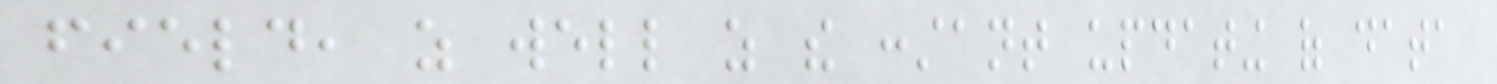field, as well as the constant updating of data
